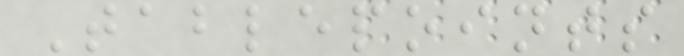Tablepoints
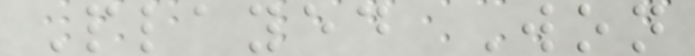Played Won
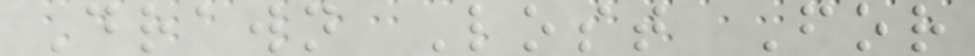Drawn Lost For
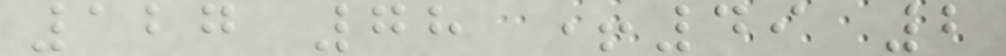127 78 +49 2
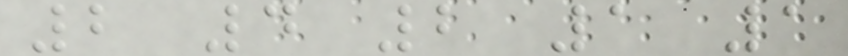2 4 2 1 1
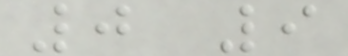0 9
